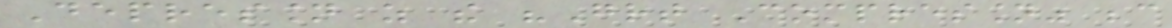Depression as the "Great Compression" because
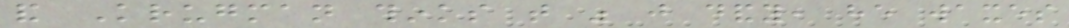and Krugman thinks that was just dandy, he waxes
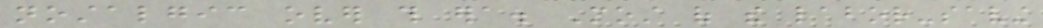nostalgic over this era. Most of the labor-saving
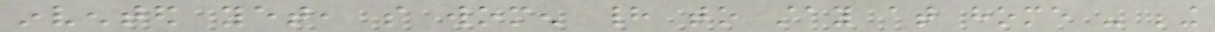invented yet, so women had to stay at home - being
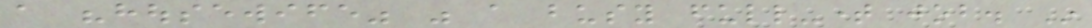a "housewife" was a busy full-time job. In
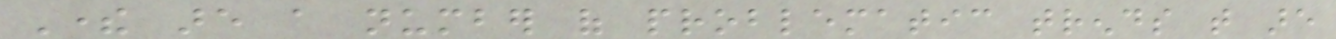There are a number of problematic trends that are
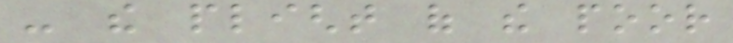- the plight of the poor
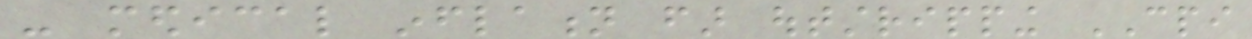- medical inflation far outstripping CPI
